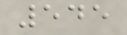545
